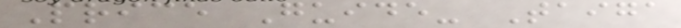Price Guide- Taiga
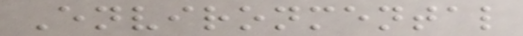Environmental
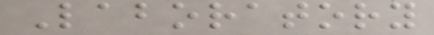Laboratory
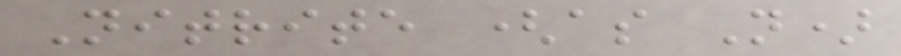Nitrite (as N)
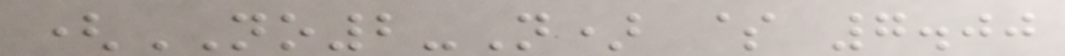(NO2-N) $ 7.00
